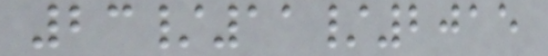23/11/2015
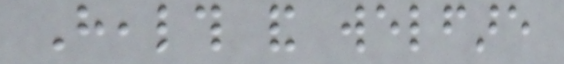Health and welfare
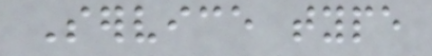Service type
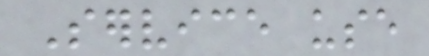Service use
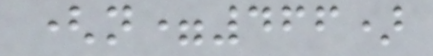(n=466)
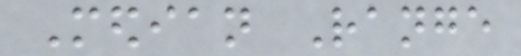Median Range
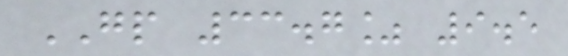GP 33.7% 9.5
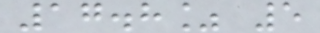17.8% 5
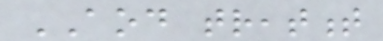AOD treatment
